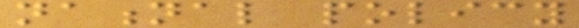national policy
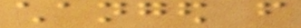changed from
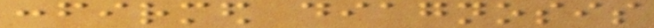confirmed diagnosis
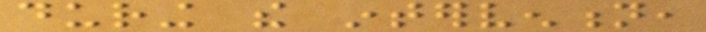during the intervention,
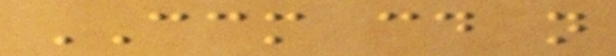CCM could not
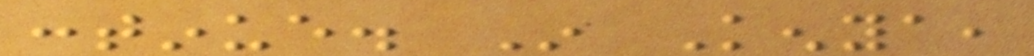continue. In Kenya,
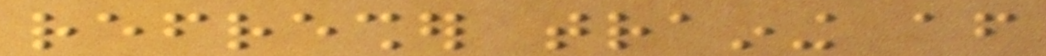refresher training after
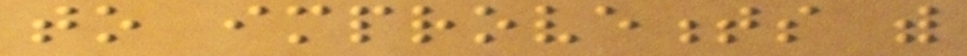to improvements with
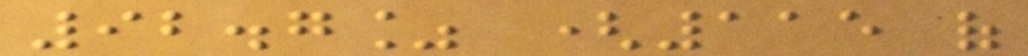92.7% (115 of
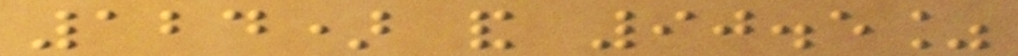124) and 90.5%
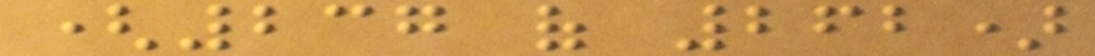(237 of 262)
